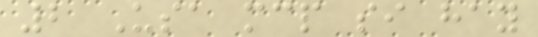2 Usa mcp si hay
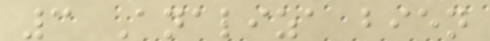3 Analiza bien
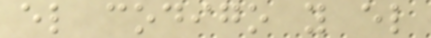el codigo y el
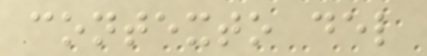contexto del
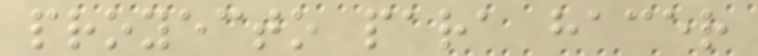proyecto para hacer
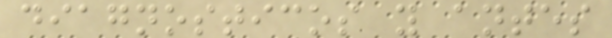diagnosticos y antes
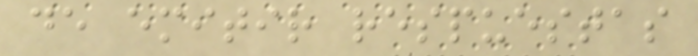de emitir respuestas
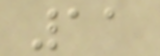11
